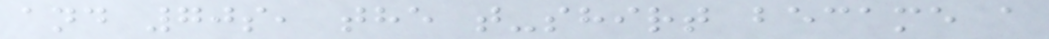and 70s, the t-shirt became a
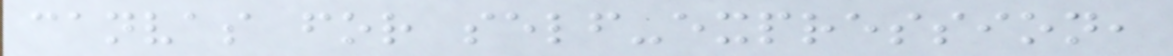canvas for self-expression,
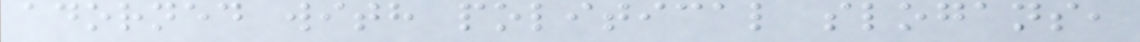adorned with political slogans,
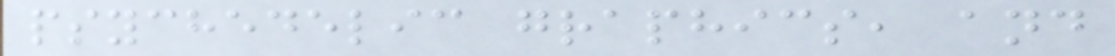psychedelic graphics, and
